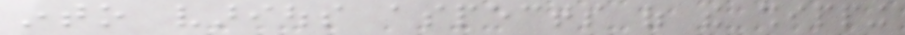into various aspects of the shipping
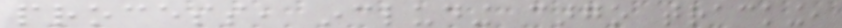process, including cargo tracking,
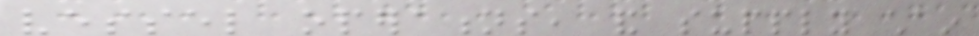vessel operations, and supply chain
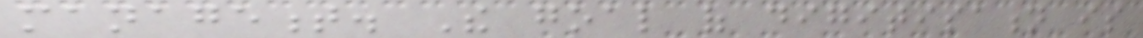management. The goal of digitisation is
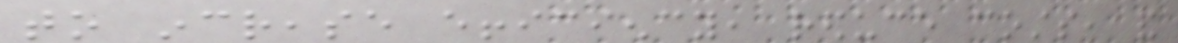to increase efficiency, reduce costs, and
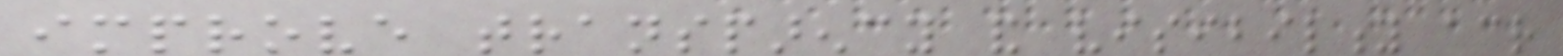improve transparency and visibility across
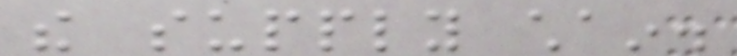the supply chain.
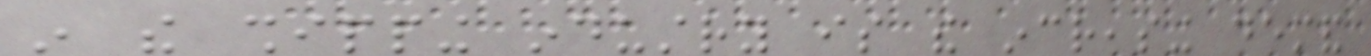in the shipping industry is the increasing demand
